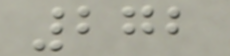272
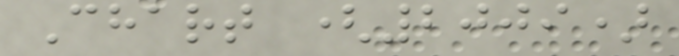Chart (2009)
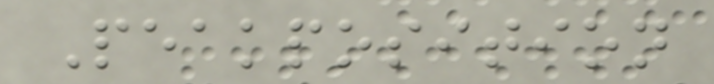Peakposition
